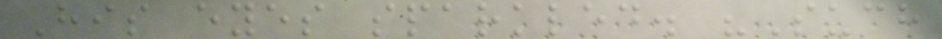His eyes sparkled. "Such
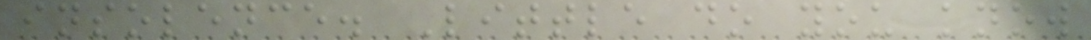insolence. Little do you know
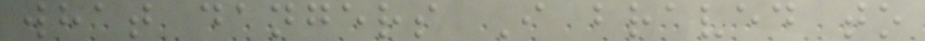what dangers I braved to
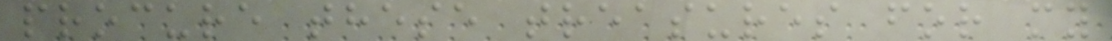procure these treasures for my
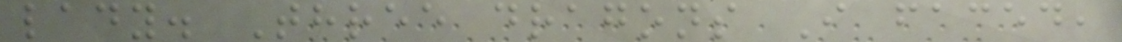lady. Three dragons I faced,
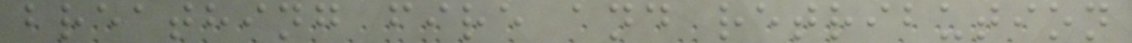breathing fire and retribution
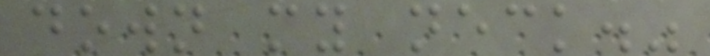down my neck."
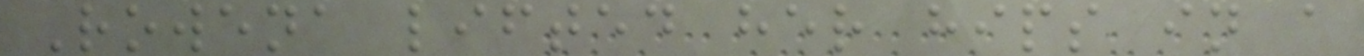Rowena lifted her hips in a
